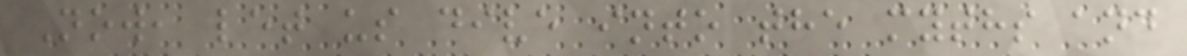Now, let us dive into the myths and
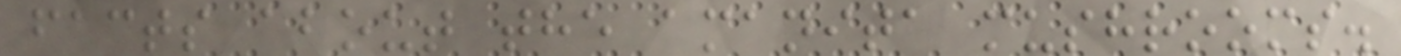facts about the amanita mushrooms.
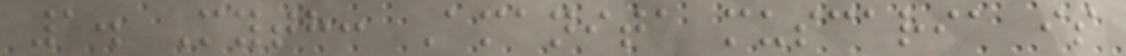1. Myth: Amanita muscaria is
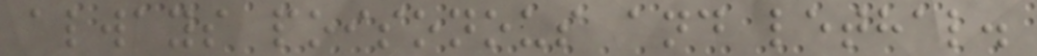always poisonous and lethal.
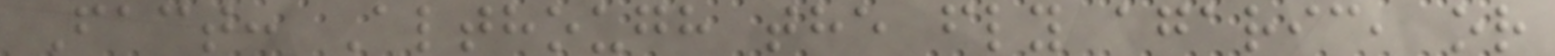Fact: Although the fly agaric, or
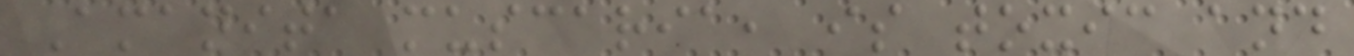Amanita muscaria, is toxic and
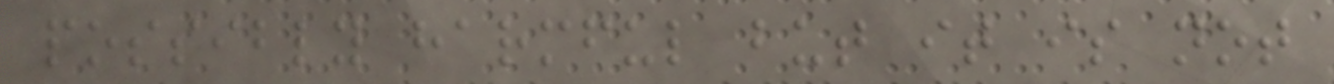possibly harmful but it is not
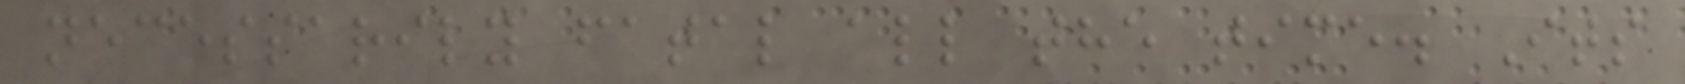necessarily fatal all the time. Its
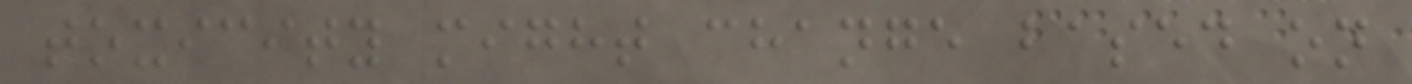toxicity might change based on
